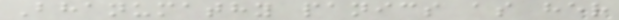Bhanumathy panics as her
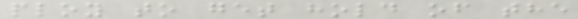ploy to get hold of the
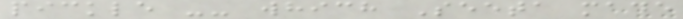pickle -- which Seeta made
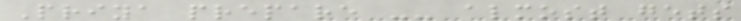Priya prepare -- almost gets
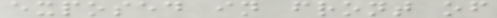exposed in front of
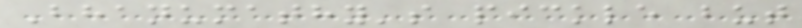Bhanumathy's pickle but
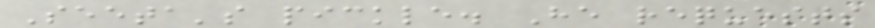Seeta's pickle. He requests
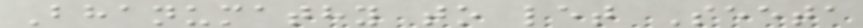Bhanumathy to let Seeta
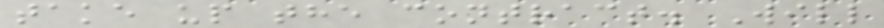take up the contract. Will
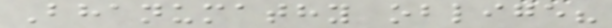Bhanumathy oblige?
